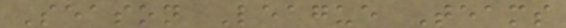Season League Teams
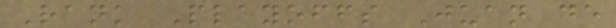Rank Playoffs Juan de
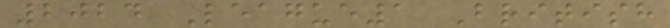2024 League1 British
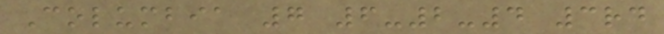Columbia 7 6-2-4 3rd
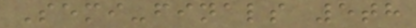Semi-finals 5th
